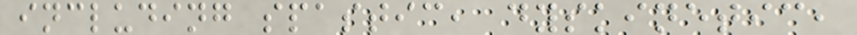including spastic, dyskinetic,
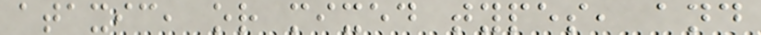ataxic, or mixed types, and
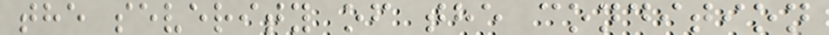the severity of the condition
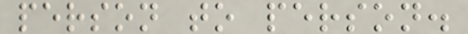person to person.
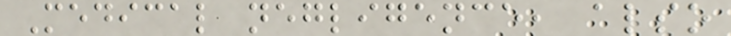Medical negligence, also
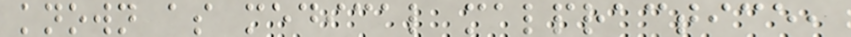known as medical malpractice,
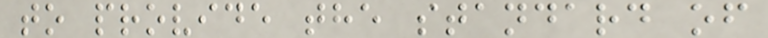to provide the standard of
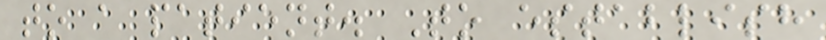to a patient. To establish
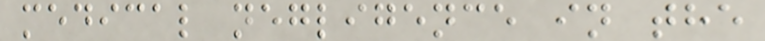medical negligence in the
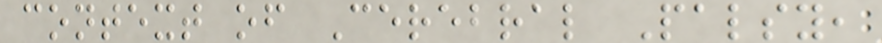context of Cerebral Palsy,
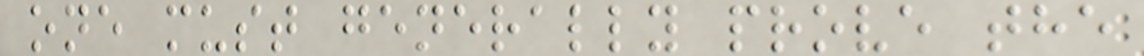one must generally prove the
